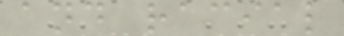and racial
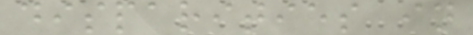disparities in
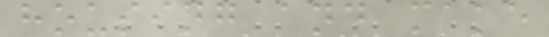housing and make
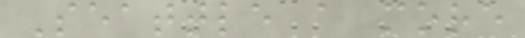Seattle a more
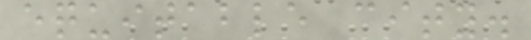equitable city.
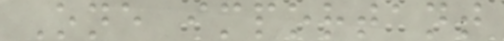One important
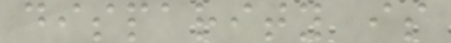disparity is
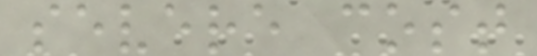severe cost
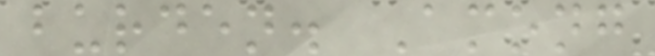burden. Among
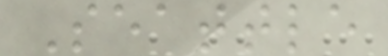Seattle
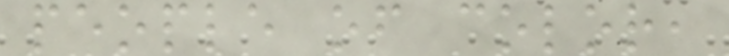people of color,
